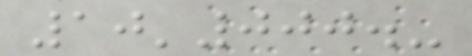10'000.-
